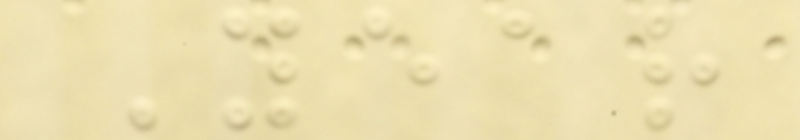Year
